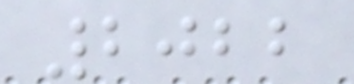2022
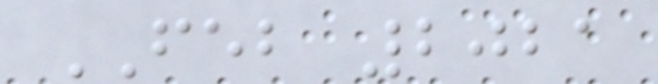FEB 2021
